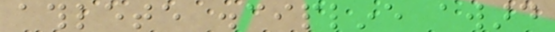athlete discipline award
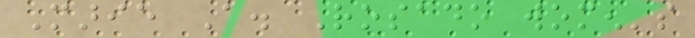Marie A. Rosado women's
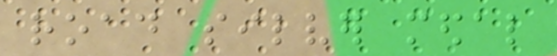road silver medal
